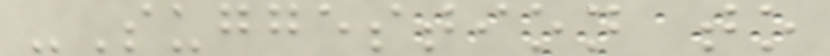-Suggestion to
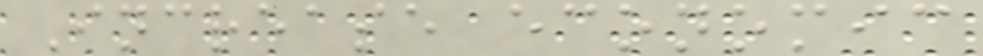Increase economic
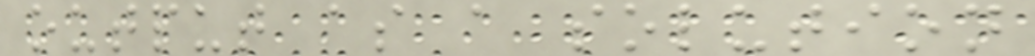output as a solution
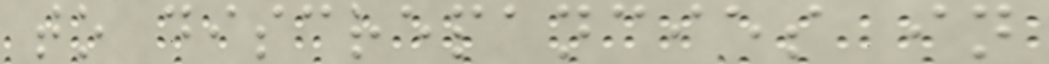to discrepancies in
